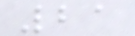21
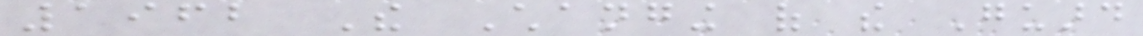1962 The Changing of the Guard
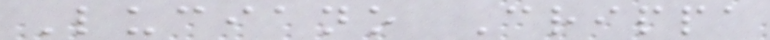Luciano Crippa
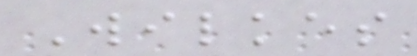Wilkes
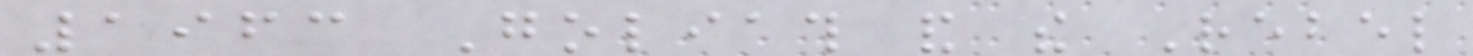1963 Goliath and the Rebel
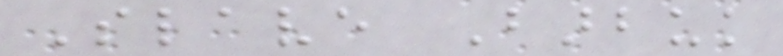Slave Barbuk
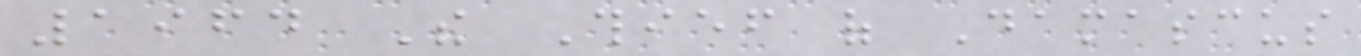1964 The Thief of Damascus
